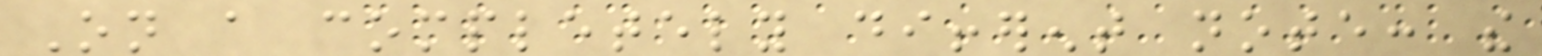On a completely different note: the
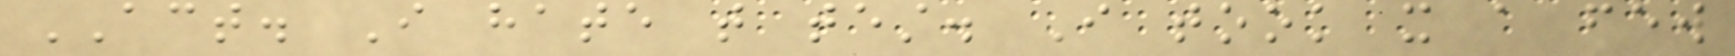ACT. I hate that test. I took it a few
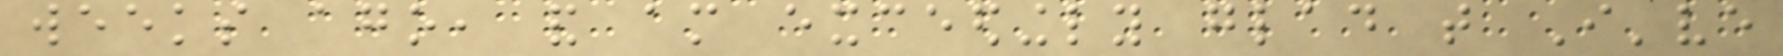weeks ago, and am exceedingly glad that I've
